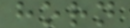horn
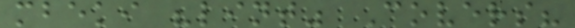mbeki "lint" Covers?
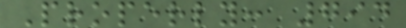Properly: 794
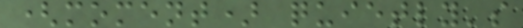(moment) quietly's
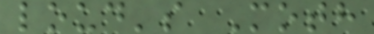loud's Moth
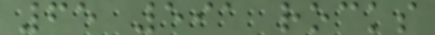65 591 rocks
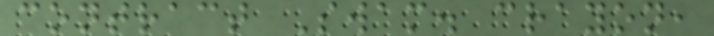contract Swam. crayon,
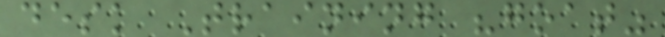desk Training "goat"
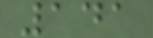141
